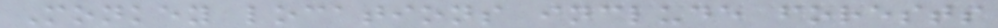Monkey locations include forests
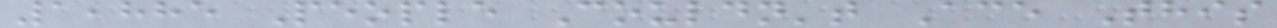1,885 People Couldn't Ace This
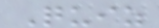Quiz
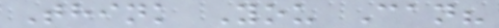Think You Can?
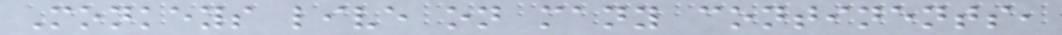Monkeys live on many continents,
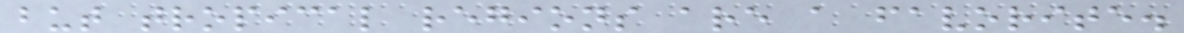but tropical regions are a favorite.
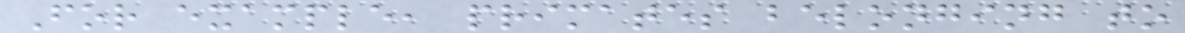For example, primates belonging to
